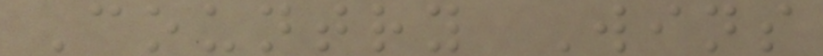Country Wins
